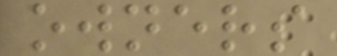owners
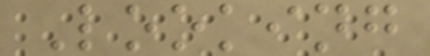Looking
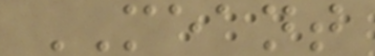MEANT
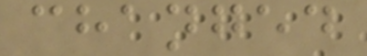changed
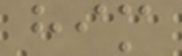him
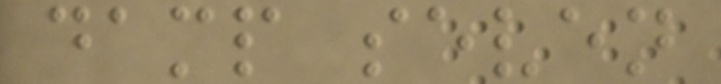damp seven
